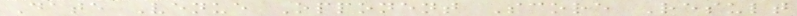Date Venue Opponent Score Result
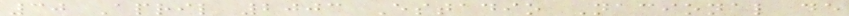30 April 2003 Estadio Nacional de
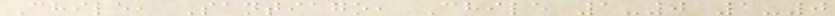Chile, Santiago, Chile 1-0 1-0
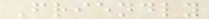Friendly
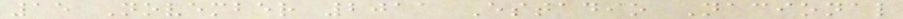15 November 2011 Estadio Nacional
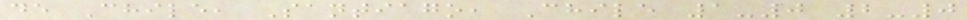de Chile, Santiago, Chile 1-0 2-0
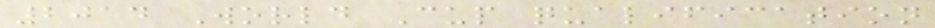2014 World Cup qualification
